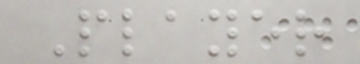Player
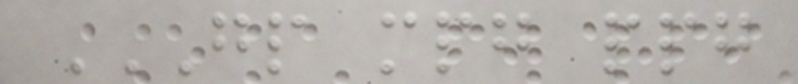GP MPG PPG
